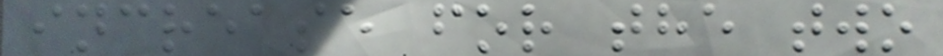increase for the two
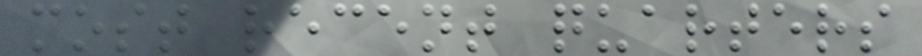most recent quarters
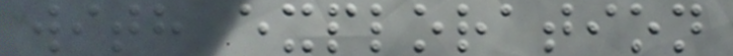with exploration
